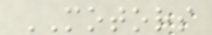MOTORS
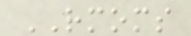RMOMS
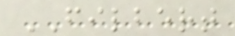FILBERT
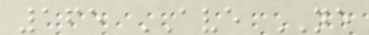165 AVE NE
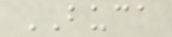BUCA
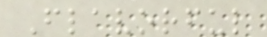Flavorful
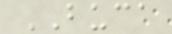BUCA
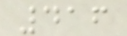416
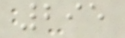295
